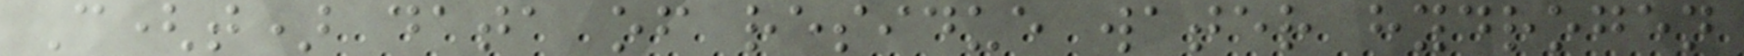C(t) data of residue water hydrogen
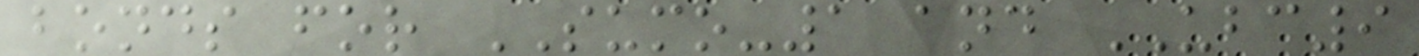bonds for SUMO-1 and UBC9
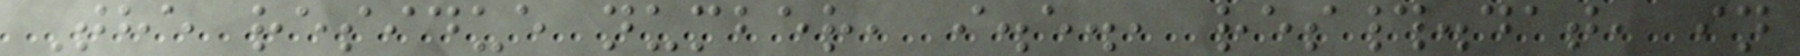The residue number, i.e., res#.dat, in
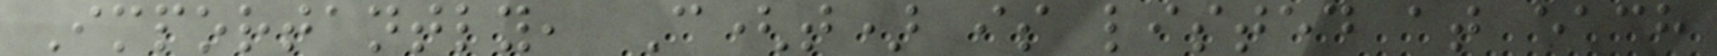Importantly, C(t) is listed at each
